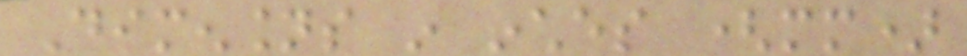Dimensions in inches (mm)
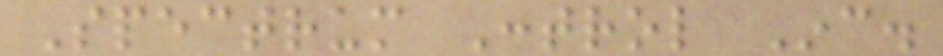Spectrum Control Inc.
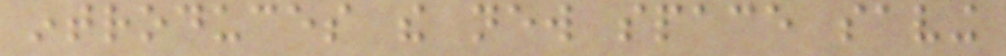introduces the new space saving
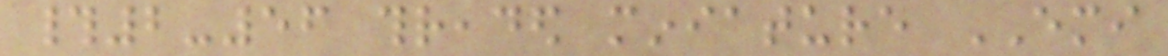#2-56 threaded miniature EMI
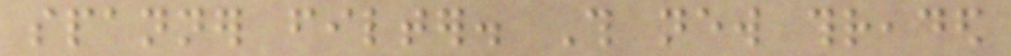spanner filter. This new threaded
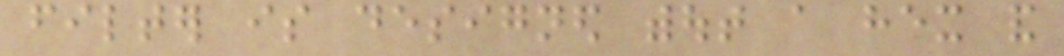filter is designed without a hex and
